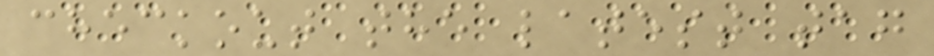checkout the latest tag
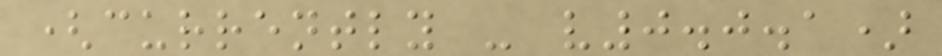(currently - v0.0.1)
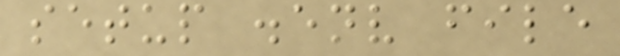setup .env file
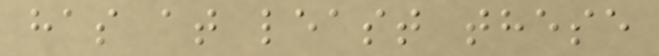has at least these
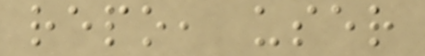repo, user
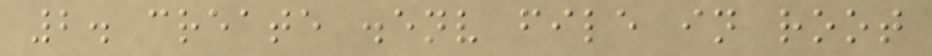2. create .env file in root
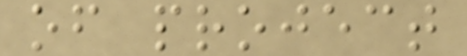of project
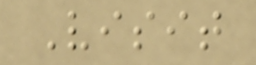Visit
